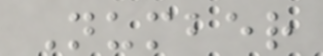Number
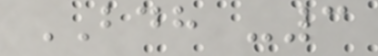BDH -3
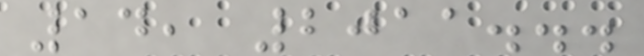14, 2011...
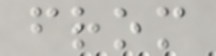from
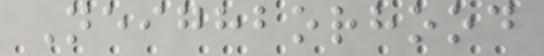Neighborhood
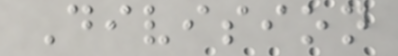Division
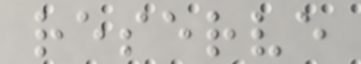reserve
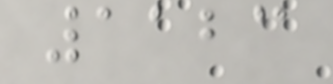1123
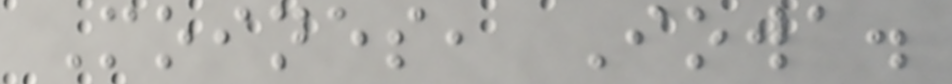Moines, Iowa.
